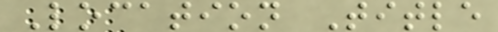Location Title
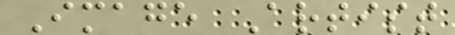Image Artist
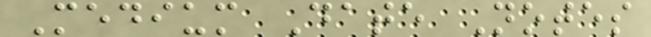Medium Date Notes
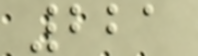221
